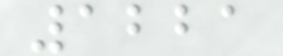1221
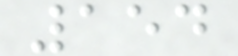154
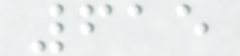615
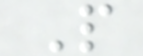P
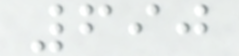690
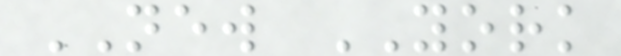NEW YORK
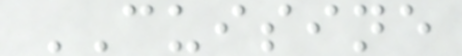CUISINE
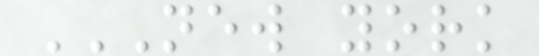NEW YORK
